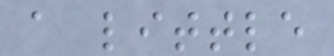a little
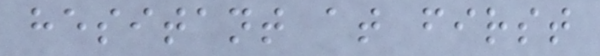hesitant at first
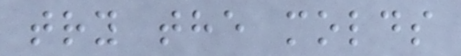try the molds
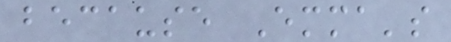because Emma's
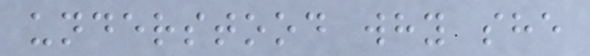understood why she
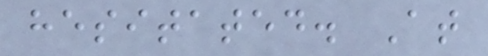hesitated. At
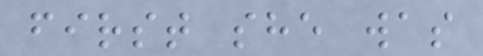first she was
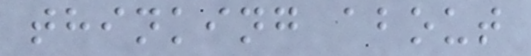thinking about
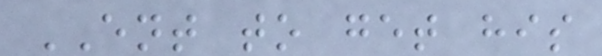ENT to get his
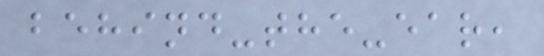behind-the-ear,
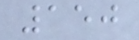150
